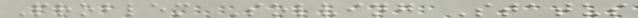Problem Solving Status
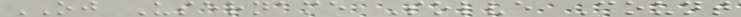OJ Username Solve Count
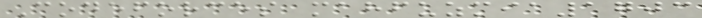Codeforces mahfuzmia1703
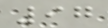97
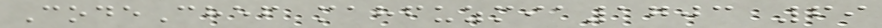CodeChef mahfuzmia1703 69
